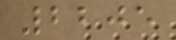2205
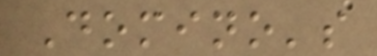Domino's
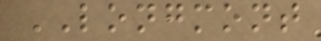LONGMONT
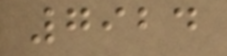7924
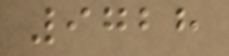9728
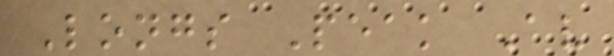Longs Peak Av
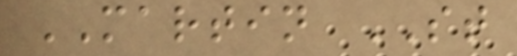MARTIN ST
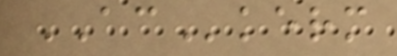ACkerm
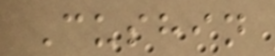Cushin
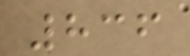836
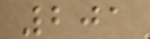201
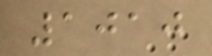1010
